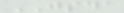JSDA
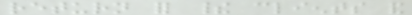return for their clients and
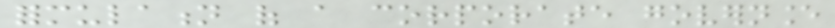formulation of a corporate governance
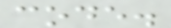code.
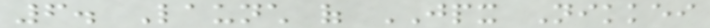6. Launch of JPX Nikkei
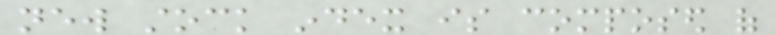new stock index is composed of
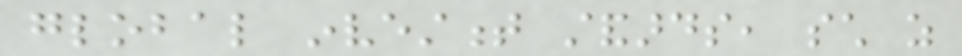global investment standards, such as
